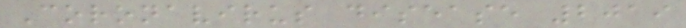Coronavirus disease 2019
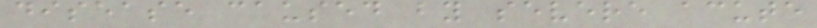disease caused by severe acute
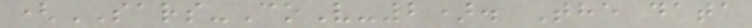(SARS-CoV-2). The data
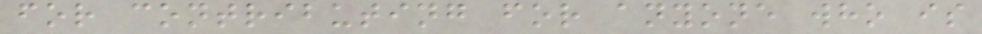for contributing for anyone who is
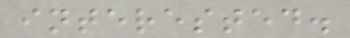interested.
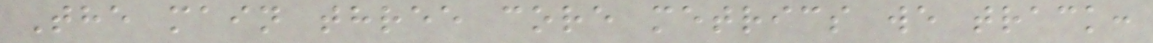The main three core metrics we track:
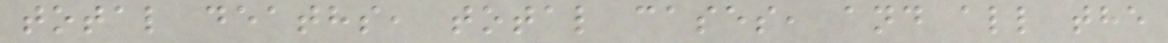total deaths, total cases, and all the
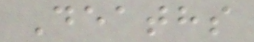Deaths
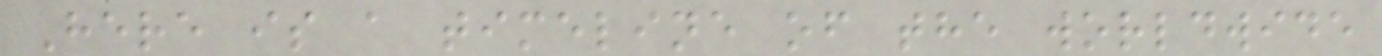Here is a timeline of the worldwide
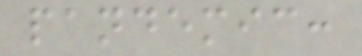pandemic:
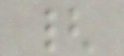{
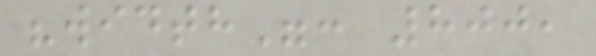"width": 800,
